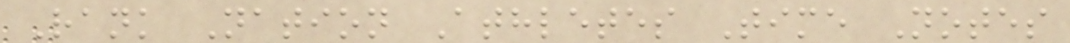Rank Nation Athletes Time Notes
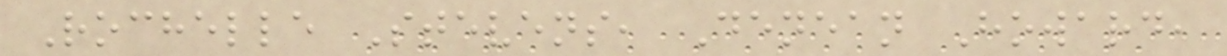Rochelle Stevens, Denean Howard,
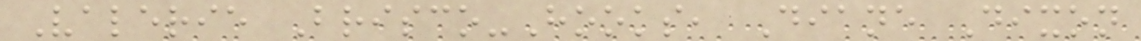Valerie Brisco-Hooks, Diane Dixon
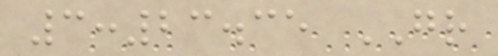3:23.35 GR
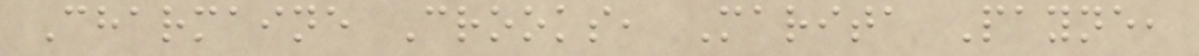Charmaine Crooks, Marita Payne,
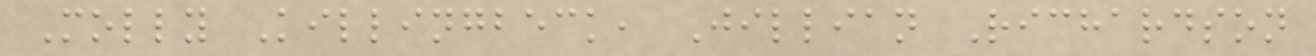Molly Killingbeck, Jillian Richardson
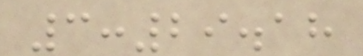3:29.18
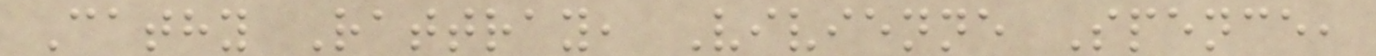Cathy Rattray, Vivienne Spence,
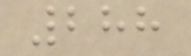288
